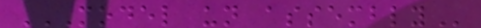MODEL UN ASSEMBLY
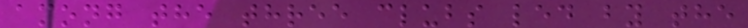among the three clubs led by the
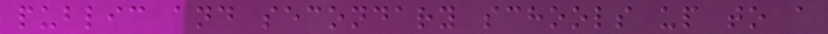public and secondary schools up to a
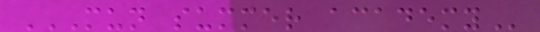MUN SUMMER ACADEMY
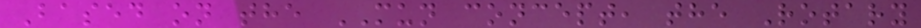Based on the MUN concept, the Rotary
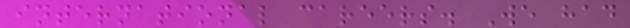international careers. We had
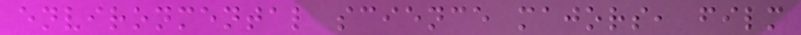environmental science majors, film
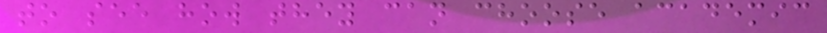to see how they can choose academic
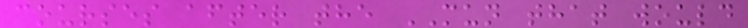courses after the MUN that would
